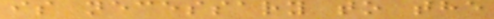is necessary to the
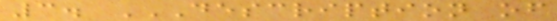3. DESCRIPTION OF
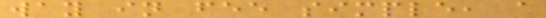way in fee simple, a
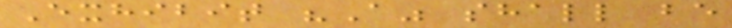Exhibit "A" shall be
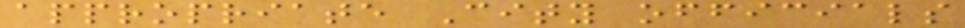appropriate City officials
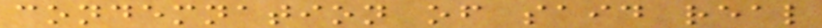condemnation of said real
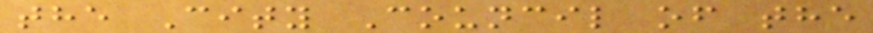the City Council of the
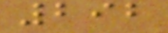292
